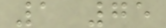1 75
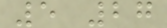5 27
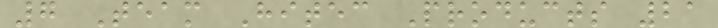7 Team Hitec Products 21
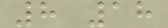8 18
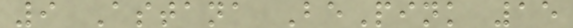9 Astana BePink 15
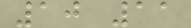10 11
